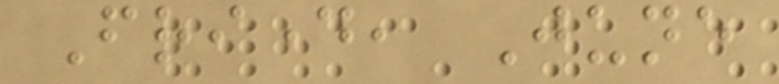Friday, June
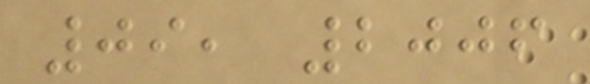09, 2006
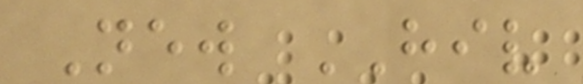New HIV
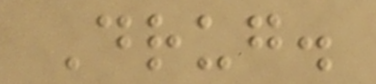Drug.
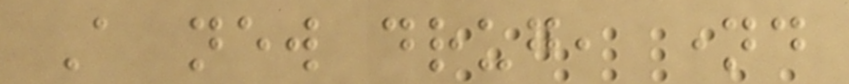A new drug, named
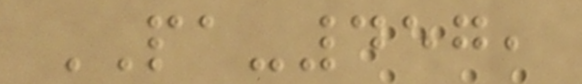PA-457,
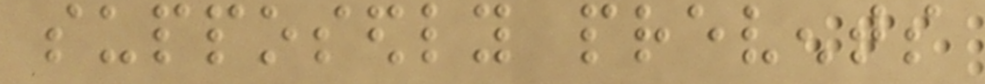supposedly prevents
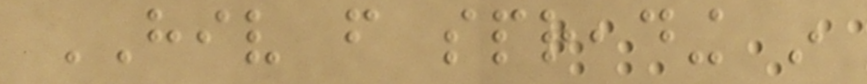HIV from spreading in
